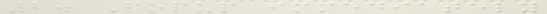2. Popup immediately
